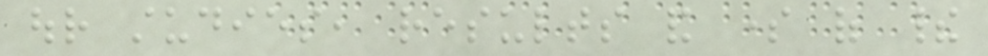our studies, results and some of their
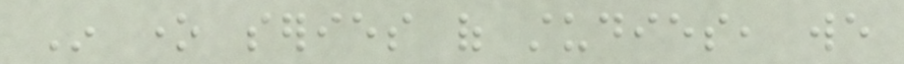In one series of studies, we
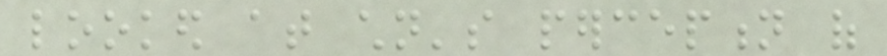looked at children's perception of
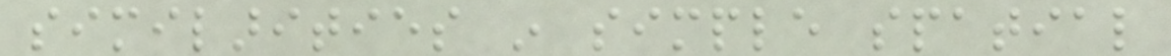similarities in simple spatial
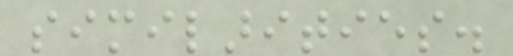similarities.
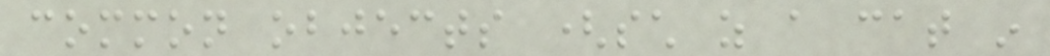common objects (such as a cat in
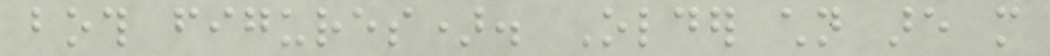both figures). Older children are more
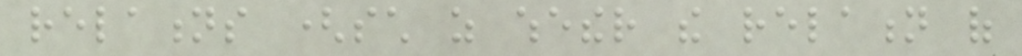relations (such as whether the relation of
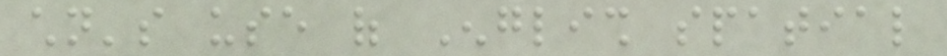children's use of English spatial
